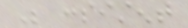Be consistent
